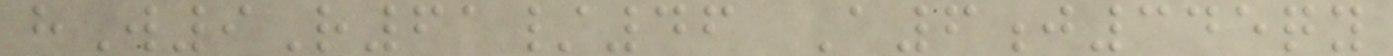hW9R61/46 A6j345qy
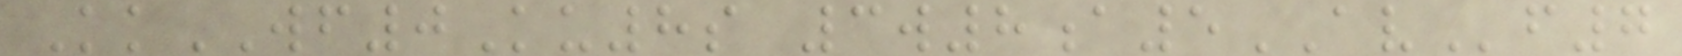KkWF0Ku8s 3w8a5AVf7
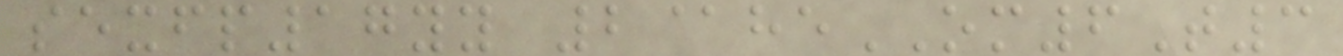sexfp17yy 2@heOM6T3
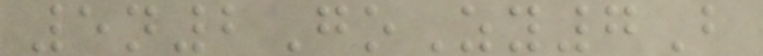5n2GoZy7B
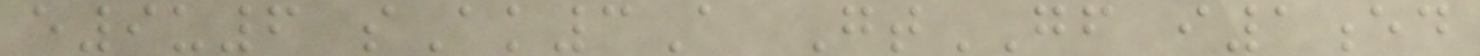e9u6 sAk3A GtGF i1ed
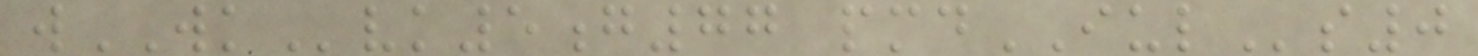wWKvk5g77 pmdIULs0
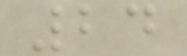24
